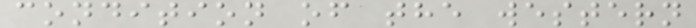condition of the western
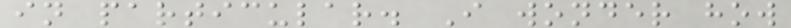in particular. I wonder how
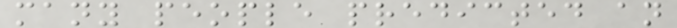many people predicted an
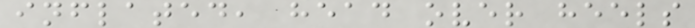inflated, head over heels
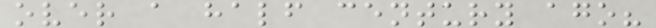over a half century ago?
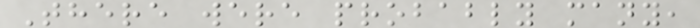There were probably many,
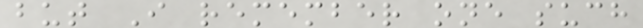but I remember one such
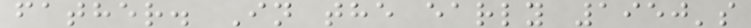father. In the early 1950's
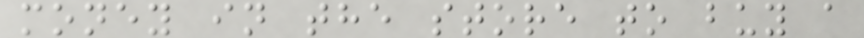money in the store to buy a
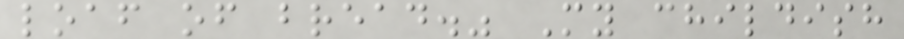loaf of bread." My childish
